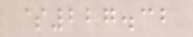$227.32
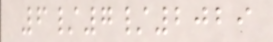6/7/2029
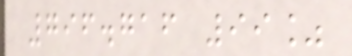796.716 99%
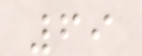69
